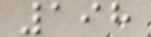198
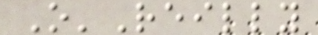O'Reilly
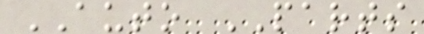AUTO PARTS
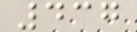437
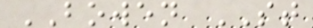BOWEN ST
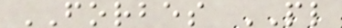FORBES PL
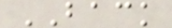BACK
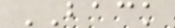BACK
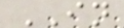IN
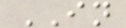IN
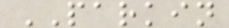PARKIN
